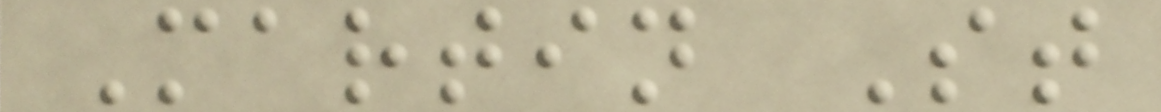Martin St
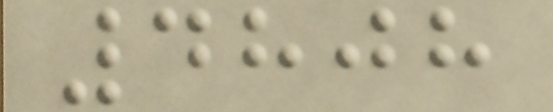4808
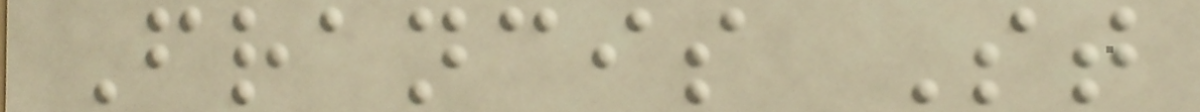Francis St
